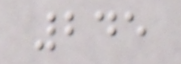245
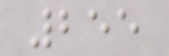255
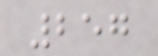257
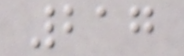217
